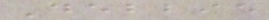Debbie
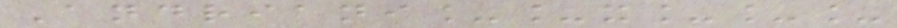Andriani__x___
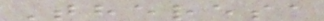Theresa
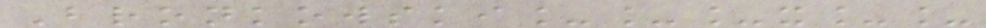Bronkowski___x__
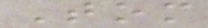Tom
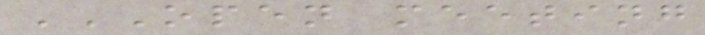OPEN MEETING
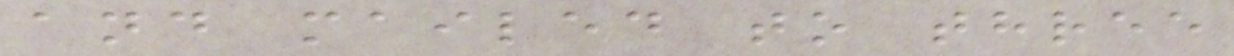and mailed to three
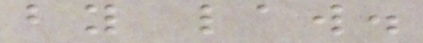by law.
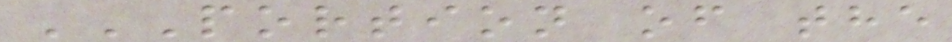PORTION OF THE
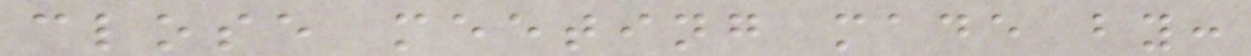close meeting made by:
